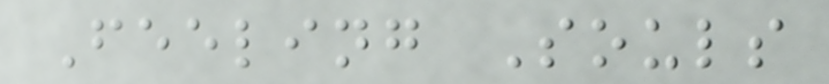Feeling Souls
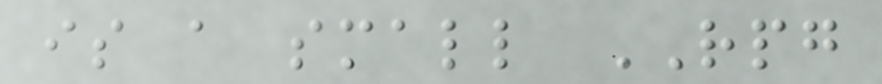is a small RPG
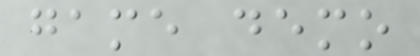game demo
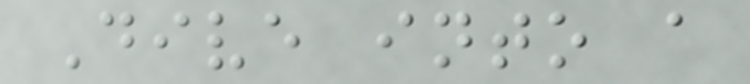Dive into a
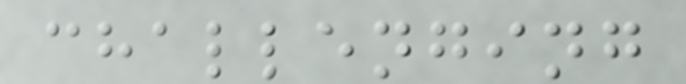challenging
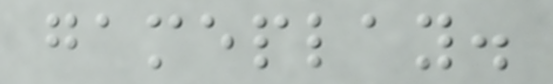gameplay.
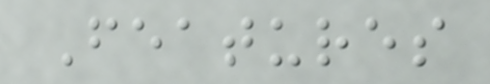Features
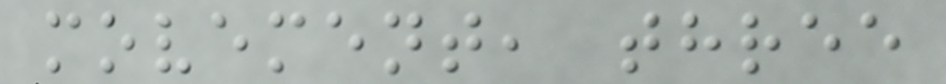movement, three
